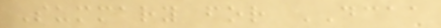Summary for DCAA
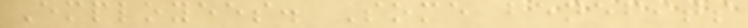Employees. Some benefits
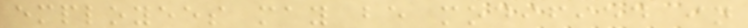employees may be modified in
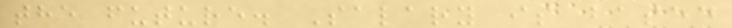the future. Salary is based
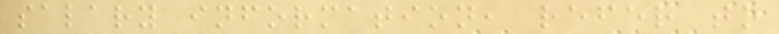salary information, refer to
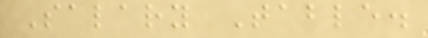Salary Table.
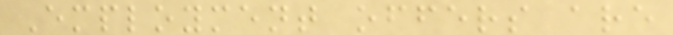Employment offers are
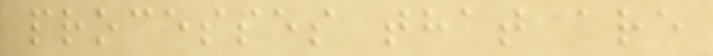processes that are
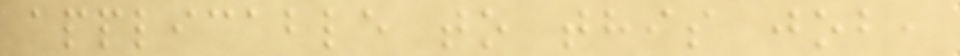applicable to this job,
